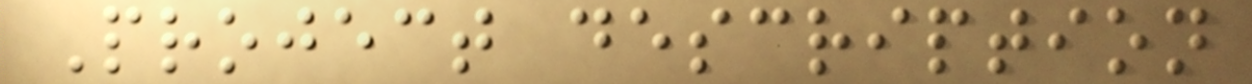Project description
